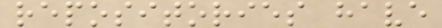repositories have
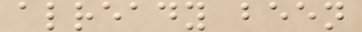already been
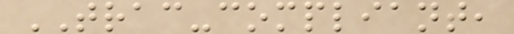TRAC-compliant,
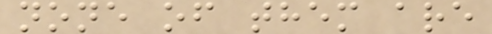none of them are
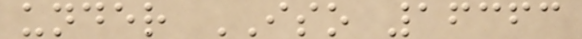under ISO 16363
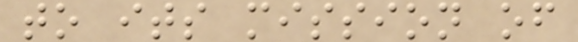to its mission of
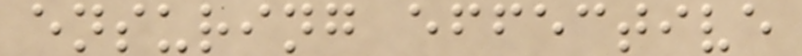ensuring effective
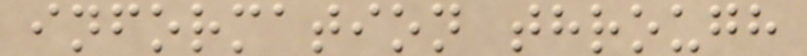information through
